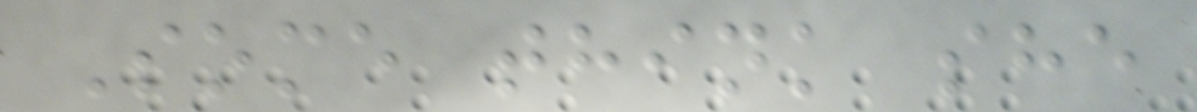Some think she
